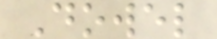Dowel
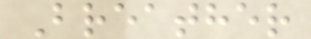Breather
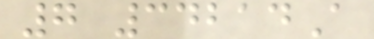7 34214A
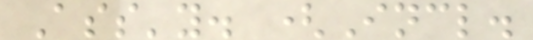Ass'y. (Incl.
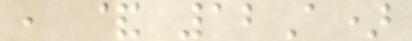, & 12A)
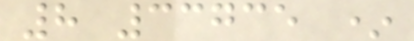8 33735 *
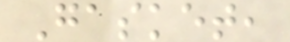Gasket,
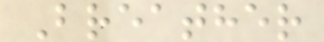Breather
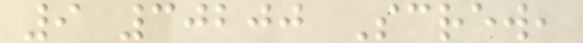9 30200 Screw,
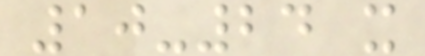10-24 x
